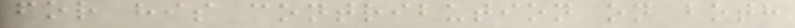for his contribution on both
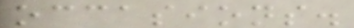occasions.
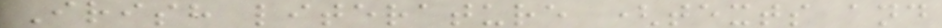Irish literature (texts and
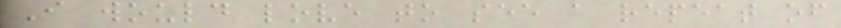I would love to see a repeat of
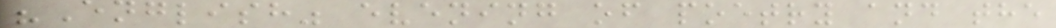"English" evening of poetry and the
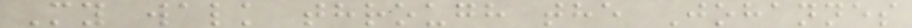My walk through the Johannes
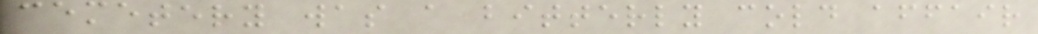cemetery was a bitterly cold affair
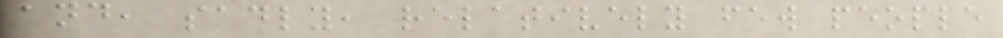and, sadly, relatively few people
